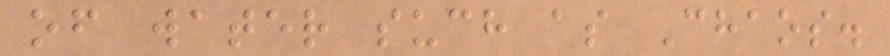of water such as Chaos.
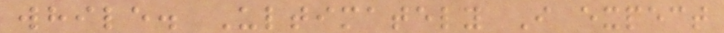while. Ultimately I expect
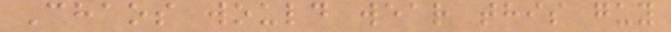Chaos would wear this guy
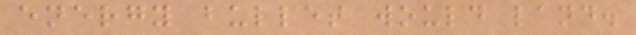energy bullet would land.
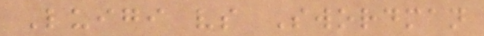Luigi vs Swordman
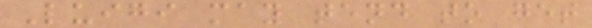Luigi may tend to get
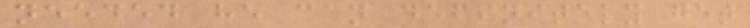needed he can definitely get
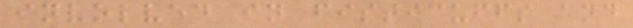involved in fisticuffs and
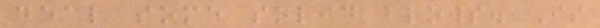deal some solid blows. Is
